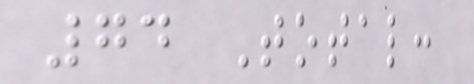74 Total:
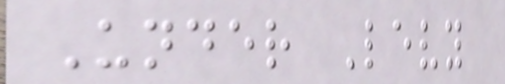Under Levy
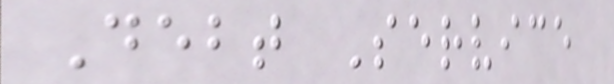Debt Service
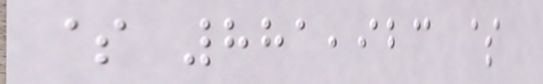$ 881,923 $
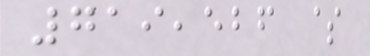719,526 $
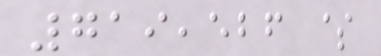719,526 $
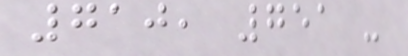710, 751 -
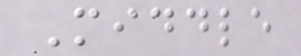Middle
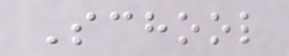School
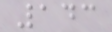143
